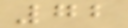72
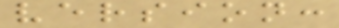version:
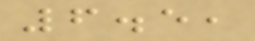6.5,
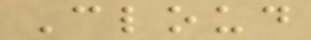Cloud
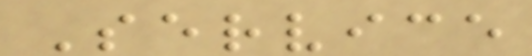Service
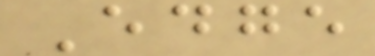Edge
